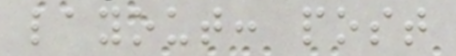layout: post
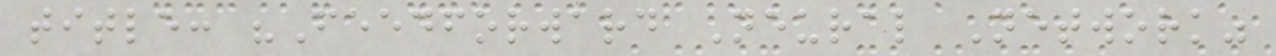title: "Feedforward Neural Network"
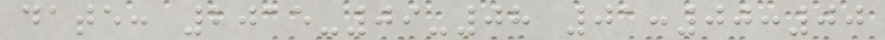date: 2015-09-08 01:00:00
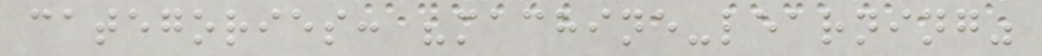categories: "machine-learning"
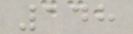148
